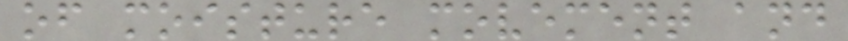of moisture movement and
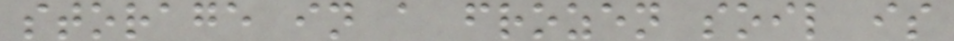storage in a frozen soil is
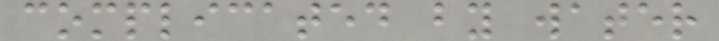complicated by water
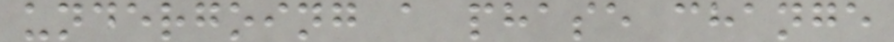undergoing a phase change
